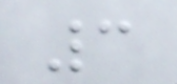3
